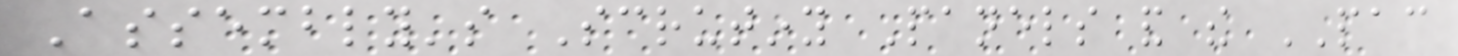Assembly's Scrutiny Panels and the PAC
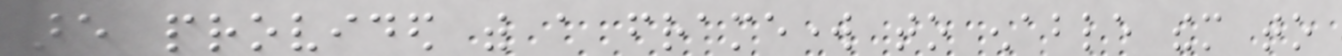are provided with a framework to enable them to
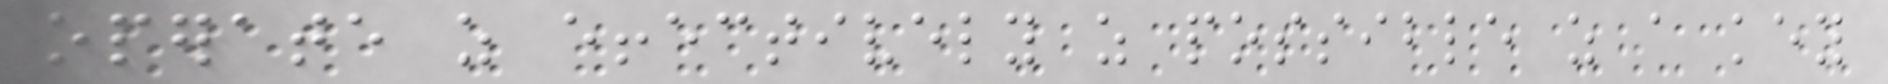operate as effectively as possible as a key
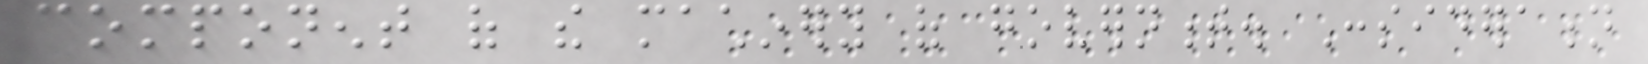component of the machinery of government. Consideration
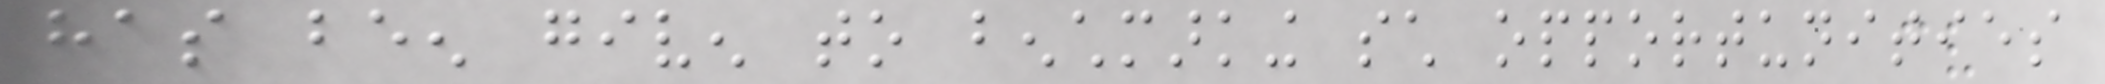has been given to benchmarking such opportunities
